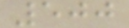500
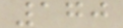170
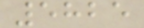5825
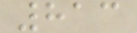813
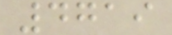4719
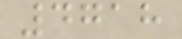4718
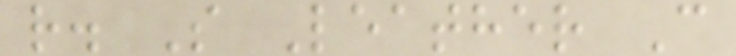r. S Leather C
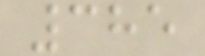385
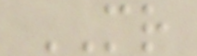MR
